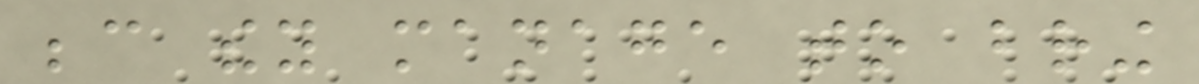because they manage to bring
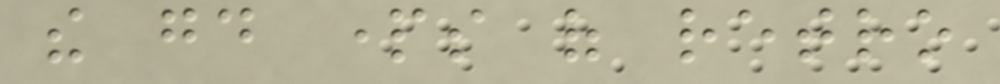the good parts of retro
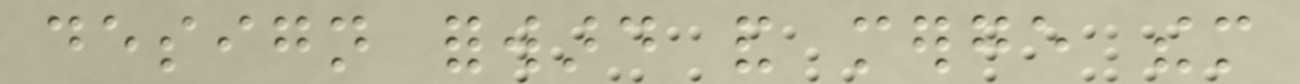design forward and merge them
